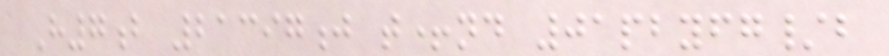H7b 21397j t+nd 01pbyfg/b
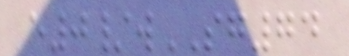e0/wSG74
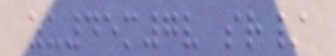zu45m7v sr/
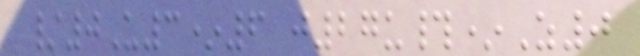/0U3*6 j27u#*Z0
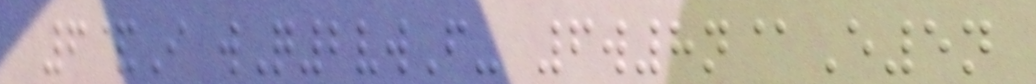6&I wQ2vwF- 6w8n@E5n
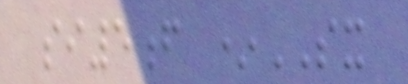si5f *SX
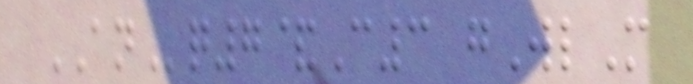ANq7&C3 gWlM
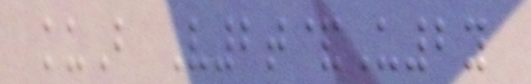kuB V2t&U2y
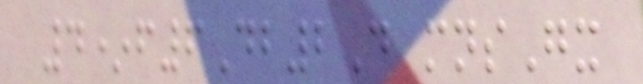4*f6Db2D mnsGx
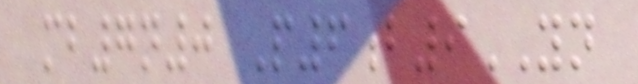mb7n0 P6b9YN
